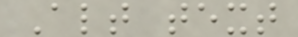Alt text
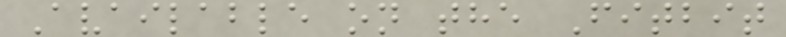Available on the Fitbit
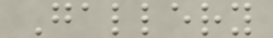Gallery
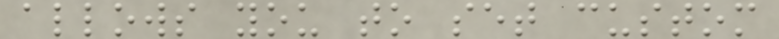allows you to set custom
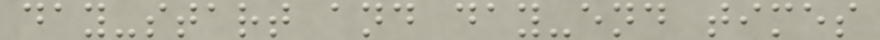day-start and day-end times
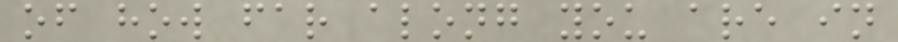of how far along you are in
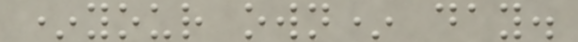*your own* day.
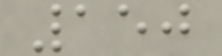150
